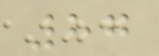87
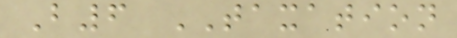B6 TAXATION
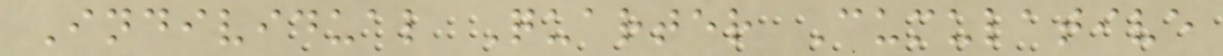Individual Quarter Cumulative
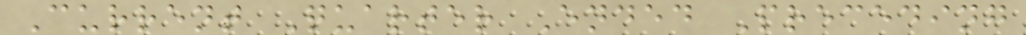Current Quarter Ended Preceding
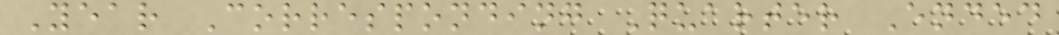Year Corresponding Quarter Ended
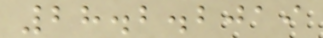28.2.2019
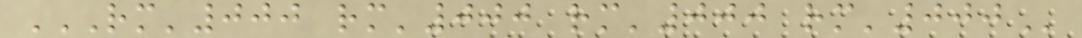RM'000 RM'000 RM'000 RM'000
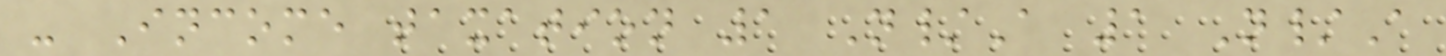- Income taxation 1 N/A 1 N/A
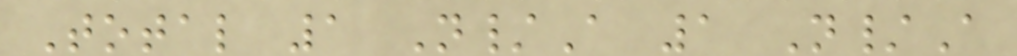Total 1 N/A 1 N/A
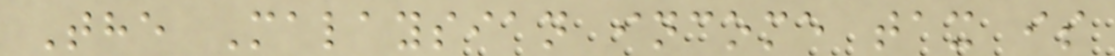The Malaysian income tax is
